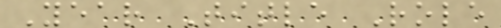Year Title Role
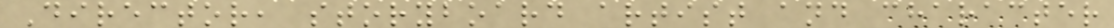Director, storyboard artist and character
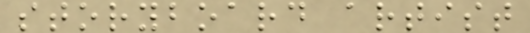storyboard artist
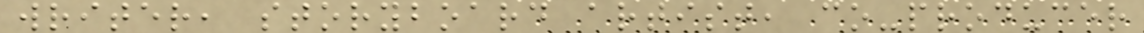writer, storyboard artist, co-producer
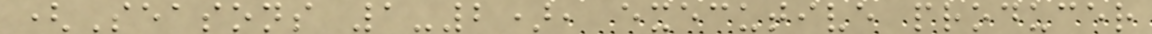(Seasons 1-2), executive producer
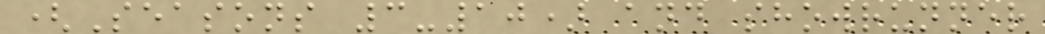(Seasons 3-10) and showrunner
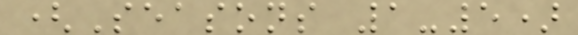(Seasons 1-5)
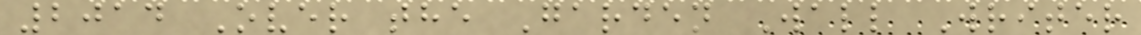2014 Over the Garden Wall Writer
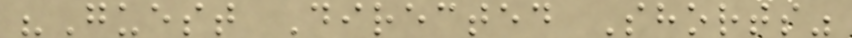"Guest Directed Shorts"
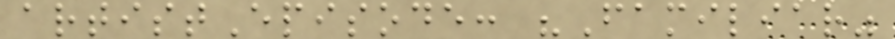artistEpisode: "Familiar"
